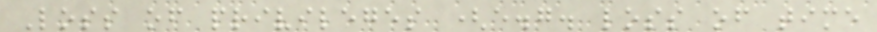Loss of privileges (e.g. loss of time
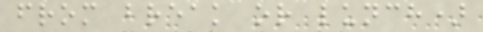from break or lunch)
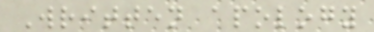Written apology
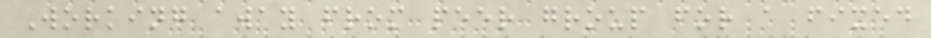Working away from peer group for a fixed
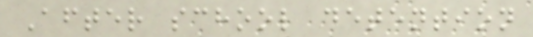After school detention
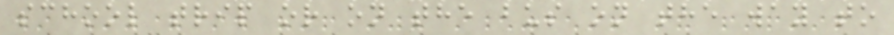school trip or on the bus on the way to
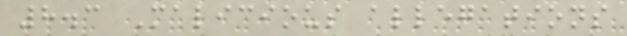8.3 Malicious allegations
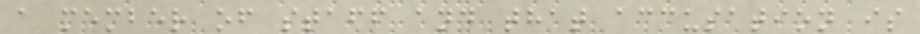a member of staff and that accusation is
